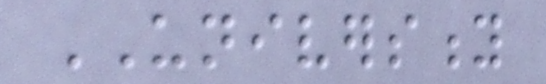UNIVERSITY
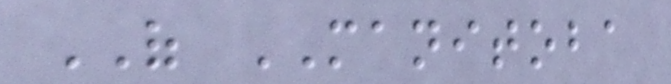OF MANITOBA
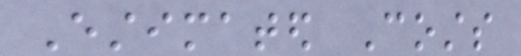Estimated Costs
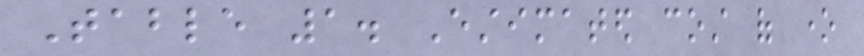Table 1. Estimated cost of one
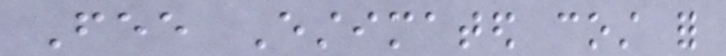Fee Estimated cost for
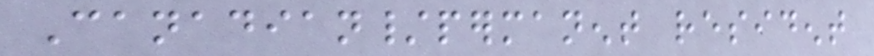Canadian/permanent resident
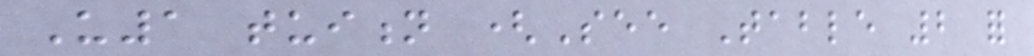U1 tuition (See Table 2 for
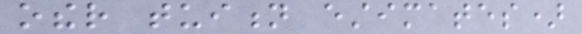other tuition estimates)
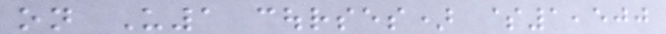on U1 courses) $1,500
